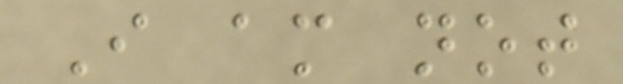I am not
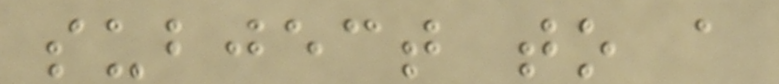subject to a
